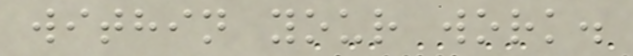within your work.
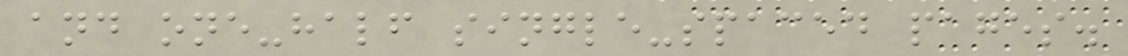and one-half single-spaced pages.
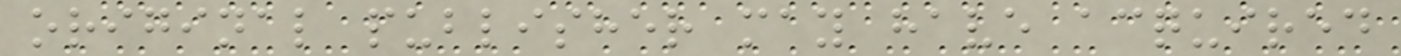original publisher may have acquired
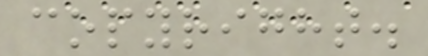copyright.
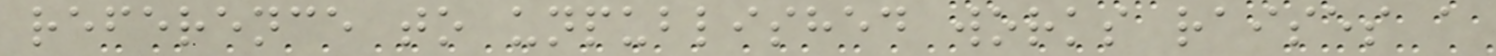reference to unpublished works raises a
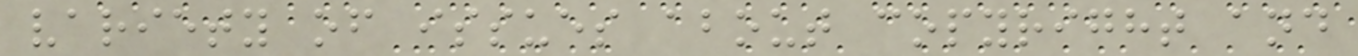variety of issues about copyright and
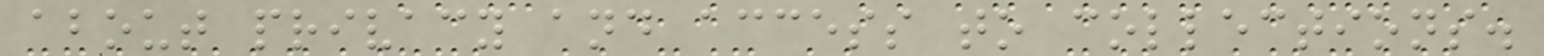about privacy and access to collections.
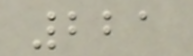221
